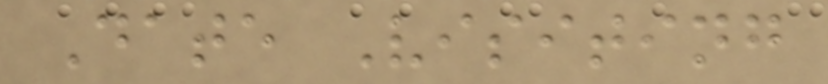Date Visiting
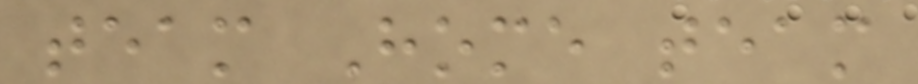team Home team
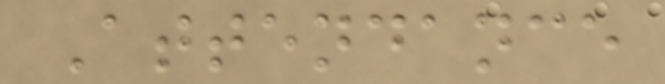Attendance
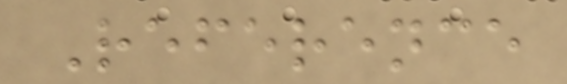Reference
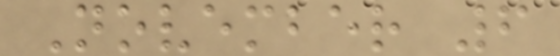November 6
